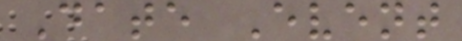Date Event
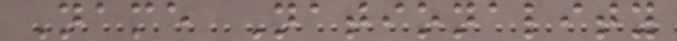Name Nationality
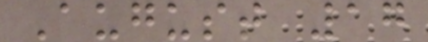August 17
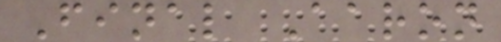Final Aaron
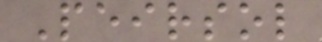Peirsol
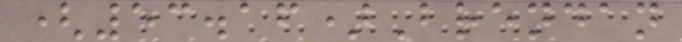(53.16)Brendan
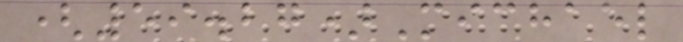(59.27)Michael
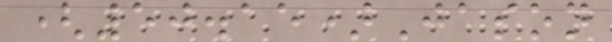(50.15)Jason
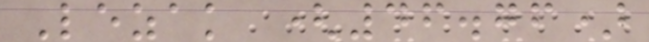Lezak (46.76)
